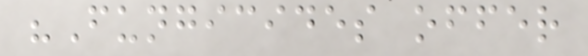"Fungicides offer
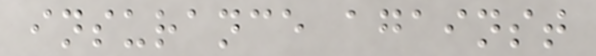insurance against
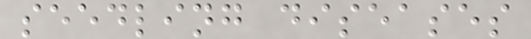seedling diseases
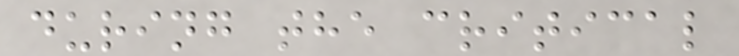during the critical
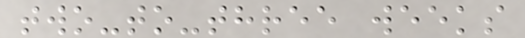two-to-three weeks
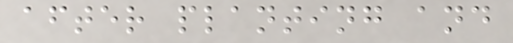after planting and
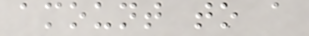amount to a
